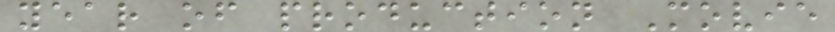year of production Movie
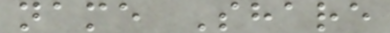name Share
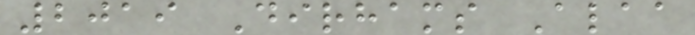2019 Dirhams Alaa
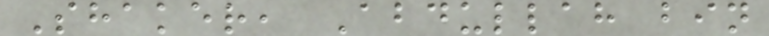Shaker, Abdullah bin
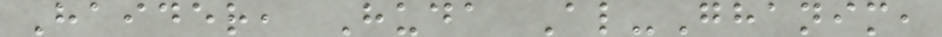Haider, Huda Al-Ghanim,
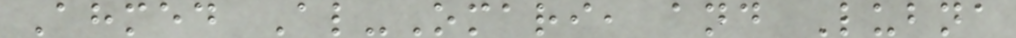Ahmed Al-Omari, and Lubna
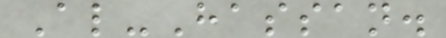Al-Hassan.
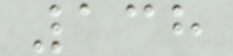138
